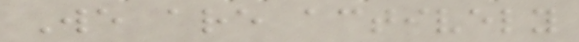We are actively
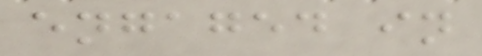engaged in
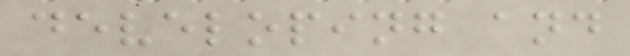developing and
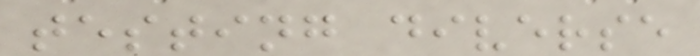testing diverse
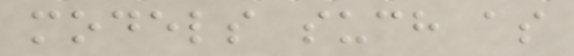models such as
